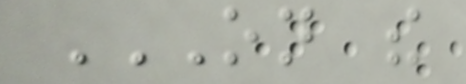ON THE
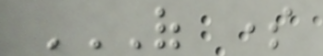OF SOME
